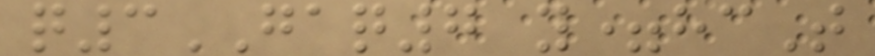q3GAQ7 y=hcT
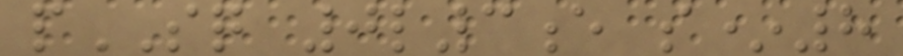pSQ 0l3e s*8
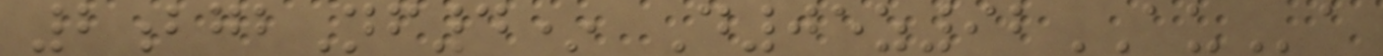2bgbNf4* D05z92AUa
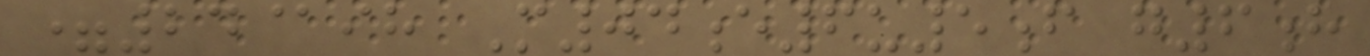=24@ih M04e6u5f g6h
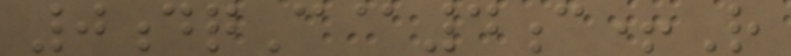0dqC@4c+R
